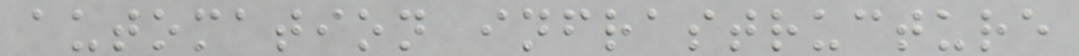automation infrastructure
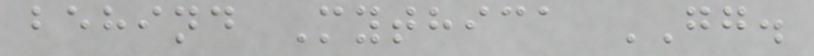behind Mythica GG.
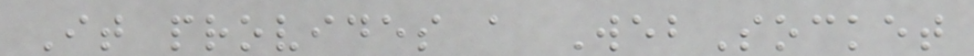It provides a WebSocket
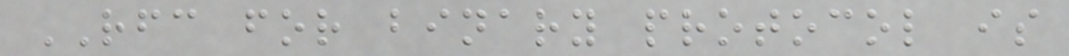RFC for binary protocol is
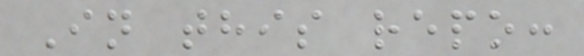In this repo:
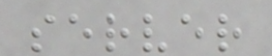server
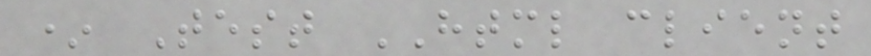* Test HTML client
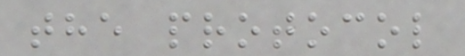the protocol
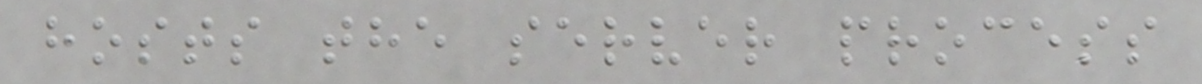hosts the server process
